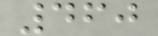460
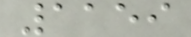1159
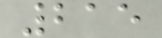215
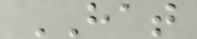HAT
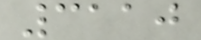3110
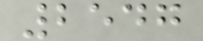2547
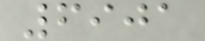6901
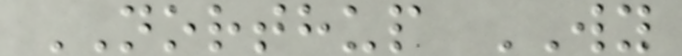NORTHUP WY
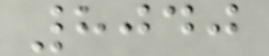8040
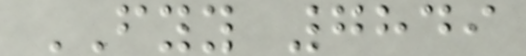FYY 7849
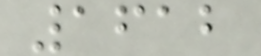1612
